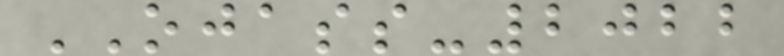OJASS-2022
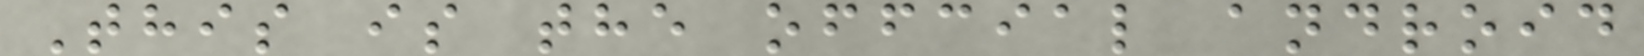This is the offcial android
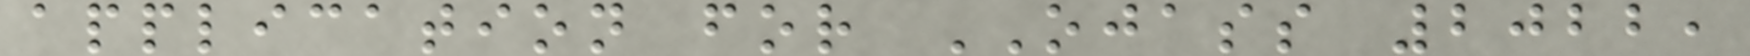application for OJASS 2022,
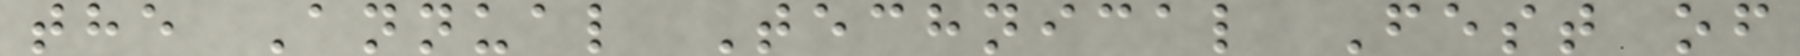the Annual Technical Fest of
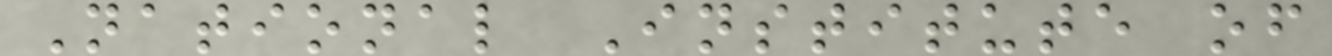National Institute of
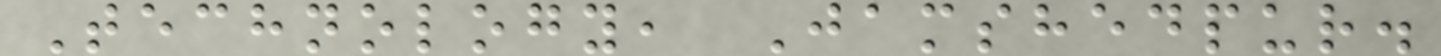Technology, Jamshedpur.
